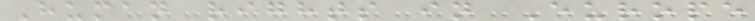Human rights in Europe
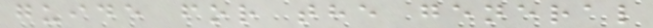guide for the general
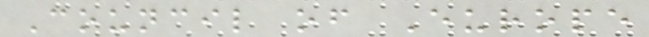Council of Europe
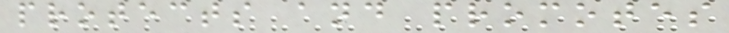protects and promotes
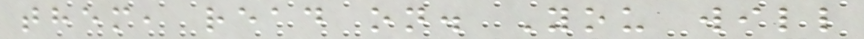them, read on. You will
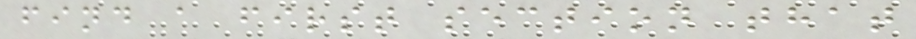find a first section that
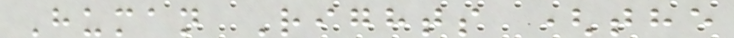Human Rights (the
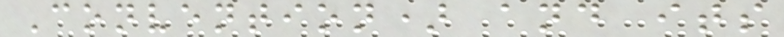Convention) and its
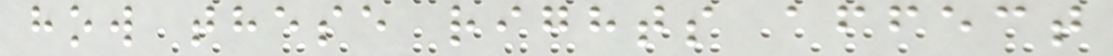how these rights affect
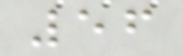56
